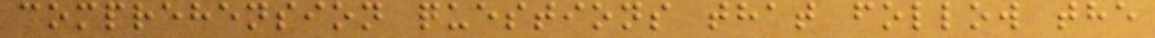comprehension questions that follow the
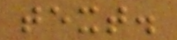text.
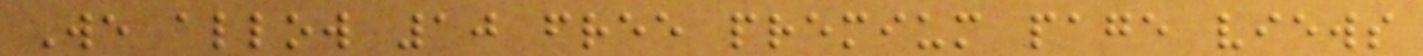We allow 10 free premium page views
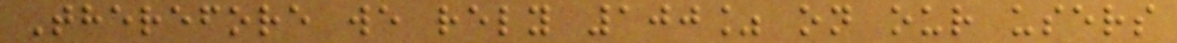Therefore we rely 100% on our users
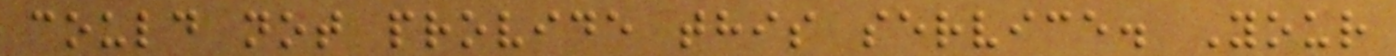could not provide this service. Your
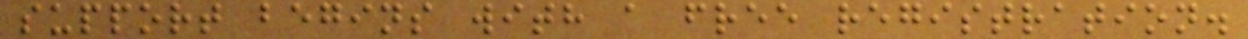support begins with a free registration.
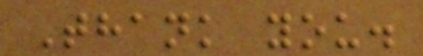Thank you.
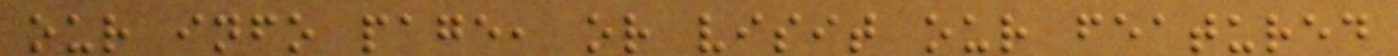our info page, or visit our featured
